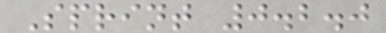Sprint 0.2.0
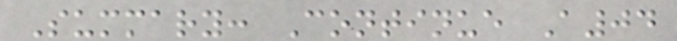Summary: Continue A04
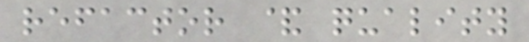refactor & quality
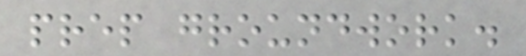prep groundwork.
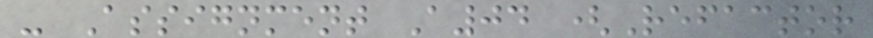- Assignment A04 (Refactor
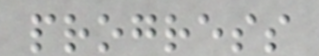progress
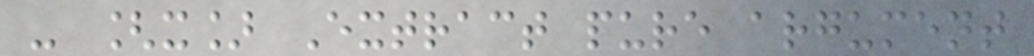- [x] Extract pure argument
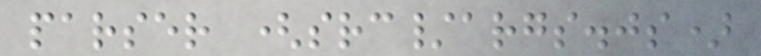parser (src/args.js)
